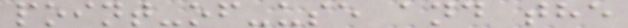point-of-use and the
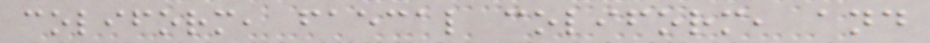coliform, faecal coliform, and
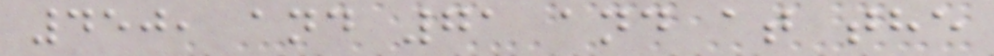450, and 71 and at the
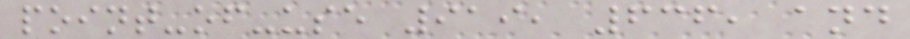point-of-use 919, 636, and
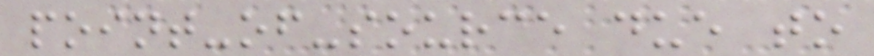point-of-source due to
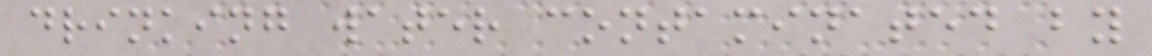drinking water contaminated by
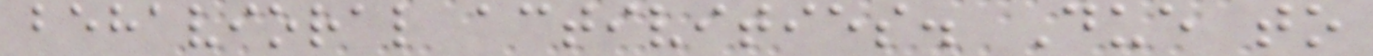behavioral activities. Due to
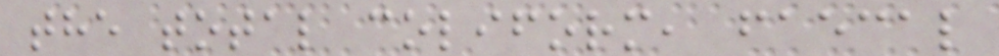the total coliform, faecal
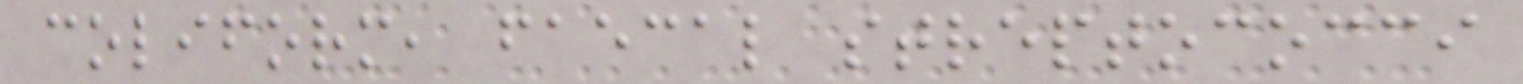coliform, faecal streptococci
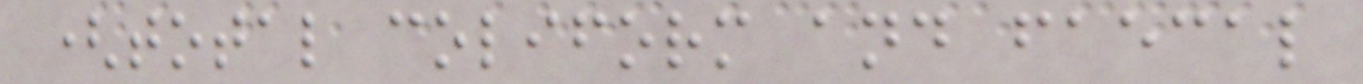(total coliform and faecal
